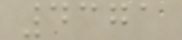4371
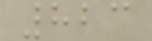823
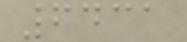6431
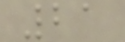21
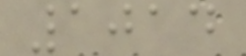1014
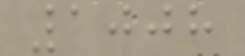1008
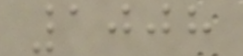1008
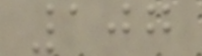107
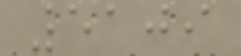5109
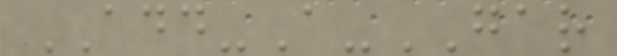ADD-A-GAR
